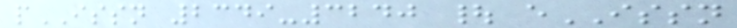pISSN 2349-3240 | eISSN
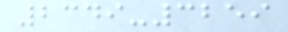2349-3259
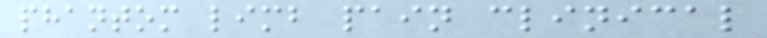phantom limb pain clinical
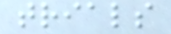trials
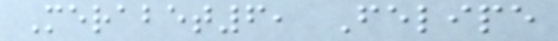Merabet6, Felipe
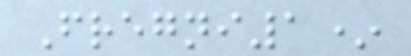Fregni1*
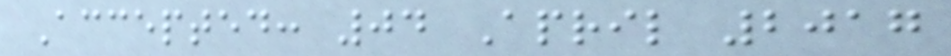Accepted: 04 April 2017
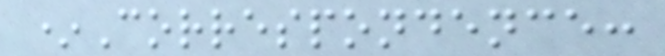*Correspondence:
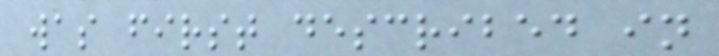was first described in
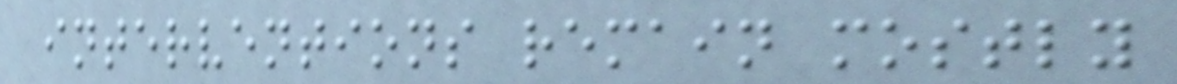interventions remain mostly
